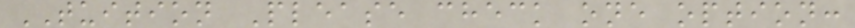TUITION Please check one option:
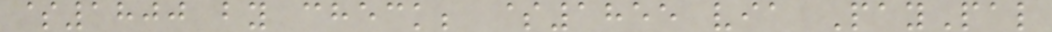$1800 by check; $1855 via PayPal
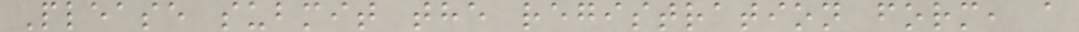Please submit the registration form, a
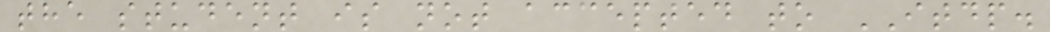the student is not accepted to ITDP.
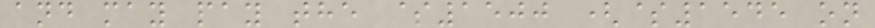and may pay the $1500 ($1545 on
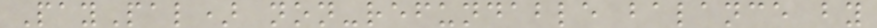PayPal) non-refundable balance by
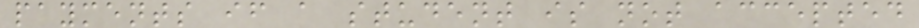payments if a student is not accepted
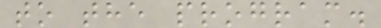to the program.
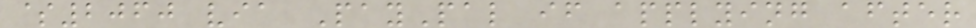$2060 via PayPal if applying after
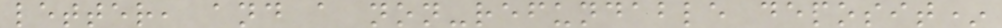letter, and a non-refundable deposit*
